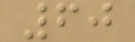60
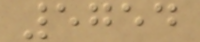5754
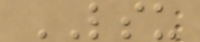LSU
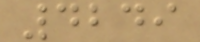4249
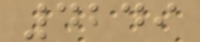4249
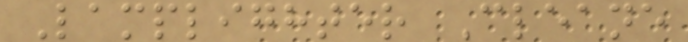Lamplighter Cleane
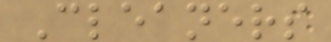Cleaners
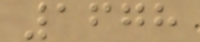1678
